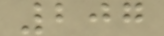207
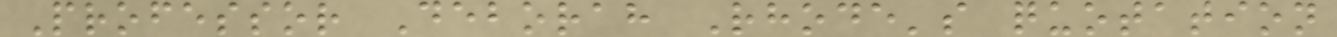Professor Deborah Rhode's quotation
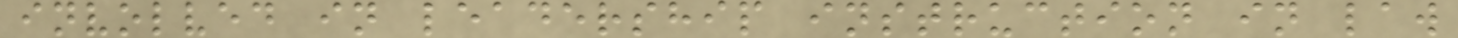involved in leadership instruction in law
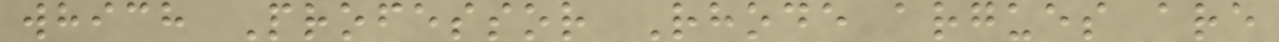which Professor Rhode argues are
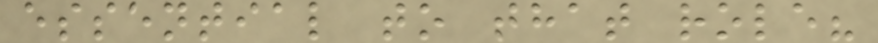essential to that role?
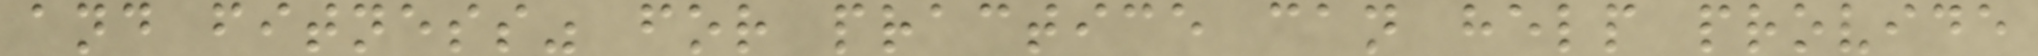and fitness" for practice can help provide
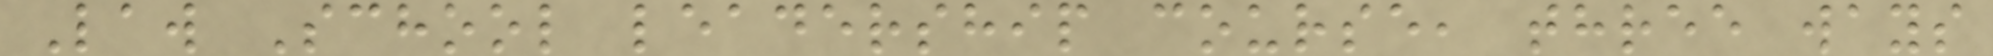Law School leadership course, three ways
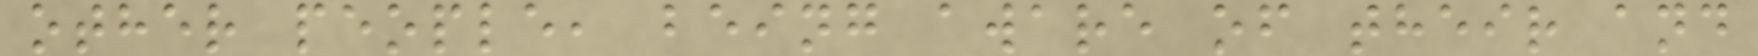other people, being aware of their and
